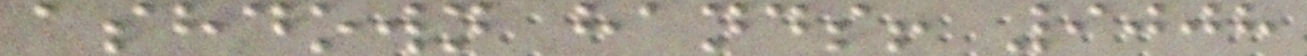ashdown hands! 9008
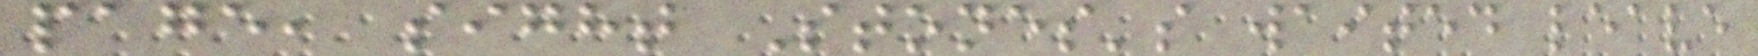page, sight Stones's waited leave
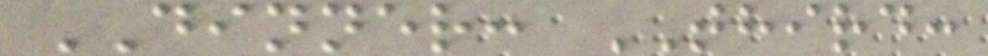DINNER: THIRD:
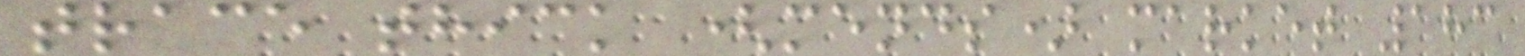trace thick (mends) market 183
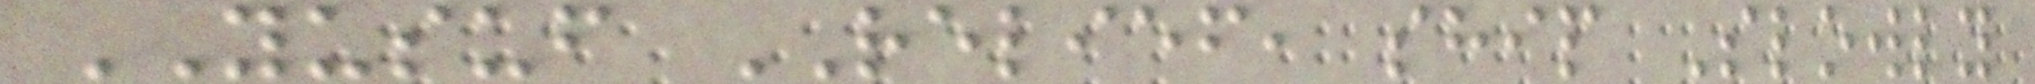YUSUF RELIEF, ship Slowly
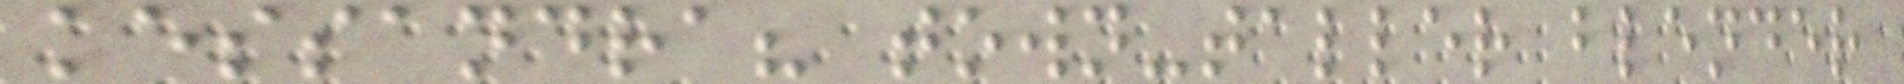kessandra? town-taller blender
